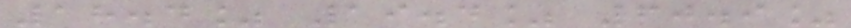18.4% 19.4% 60.9%
